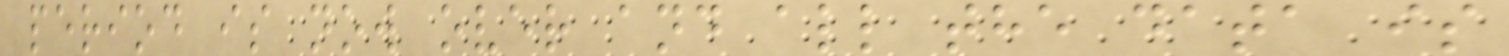period is now over and all the data is
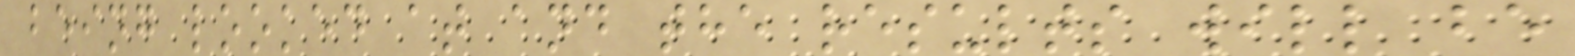being looked at and the results will be
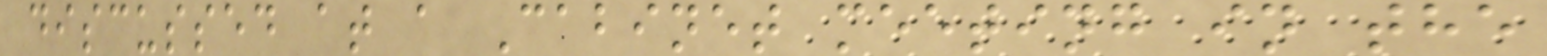discussed at a Cabinet meeting in the
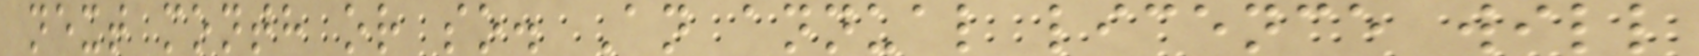next month or so. An annual licence will
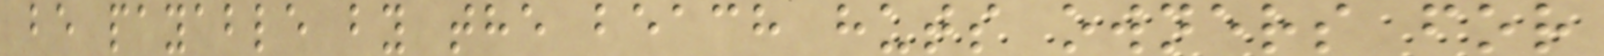be payable by the beach huts owners for
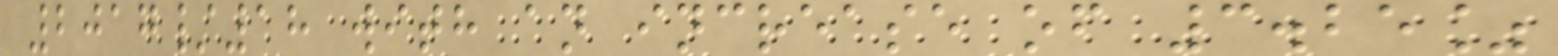2017/18 with an increase of 3.25%
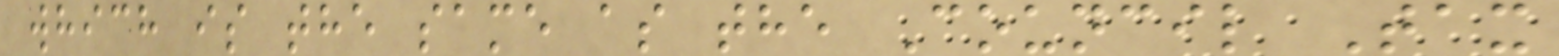which is the same as the Council Tax
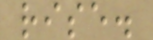rise.
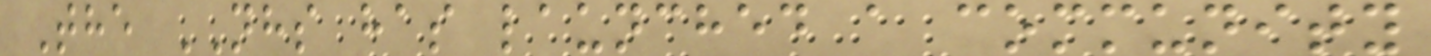The NHS has launched a community
